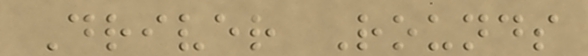Driver Rounds
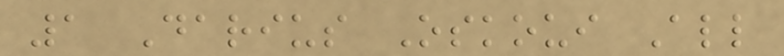1 Darius Oskoui All
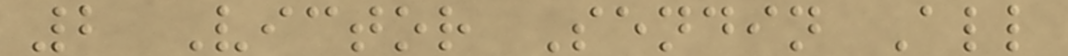2 Victor Sendin All
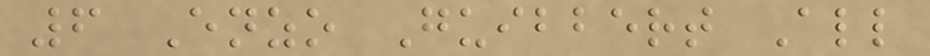6 Enzo Guibbert All
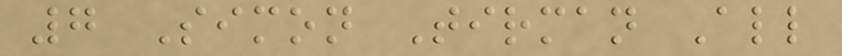7 Simon Tirman All
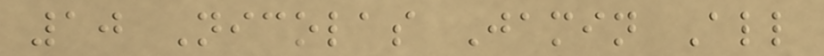10 Nicolas Jamin All
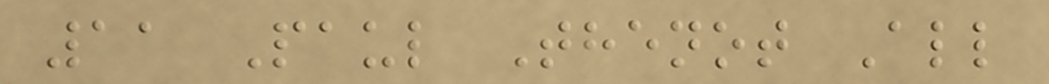11 Paul Thenot All
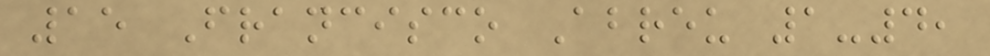15 Francisco Abreu 1-4,
